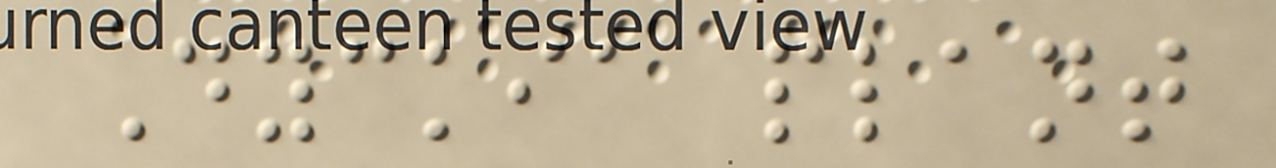Dyckia plant
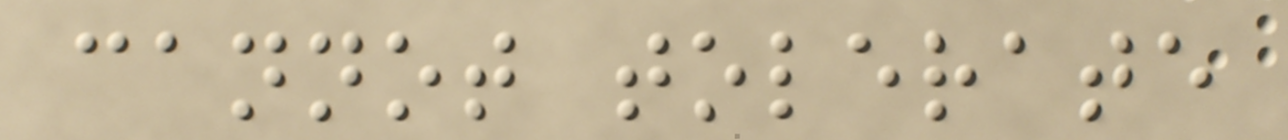cannot tolerate
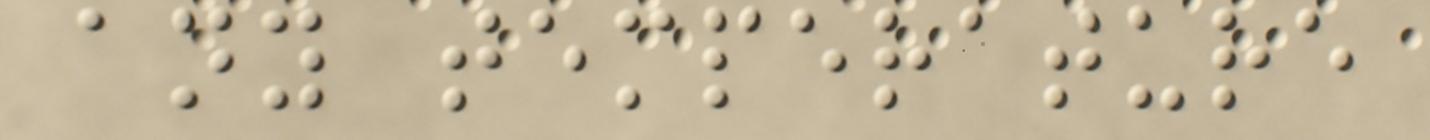any temperature
